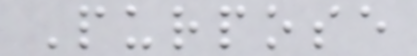Purpose
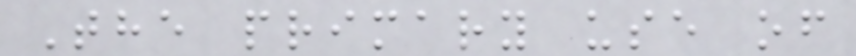The primary use of
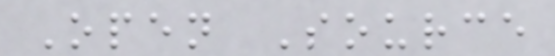Open Source
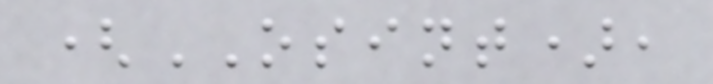(OSINT),
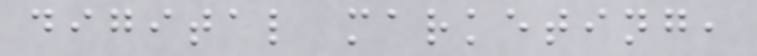digital marketing,
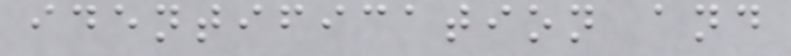identification and
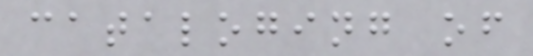cataloging of
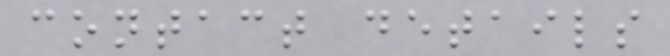contact details
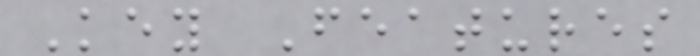Key Features
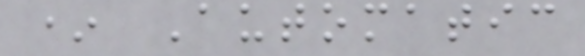* Automatic
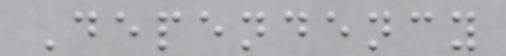Dependency
